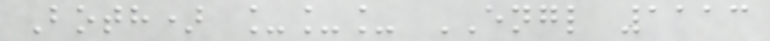Both) ___ ENGL 1113
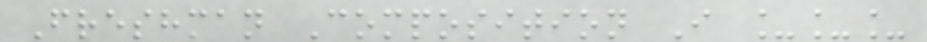Freshman Composition I ___
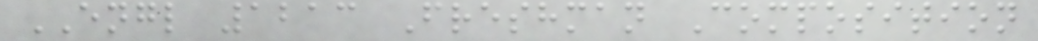ENGL 1213 Freshman Composition
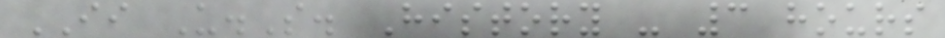II U.S. History - 3 hours
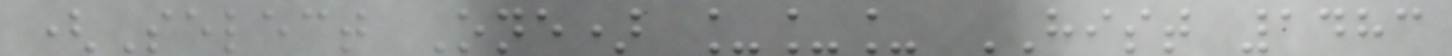(Select One) ___ HIST 1483
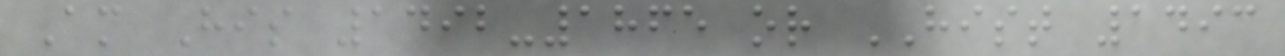Am His 1492-1865 or HIST 1493
